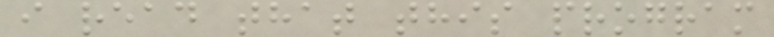i read that this program
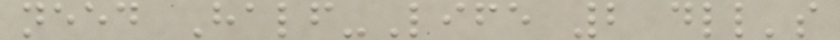need Half-Life 2 dll's
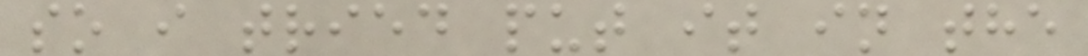so i tried put it in the
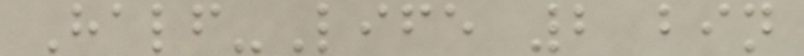Half-Life 2 bin
